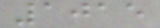1015
